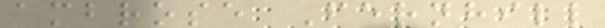ambrose Fernhill
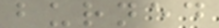burned
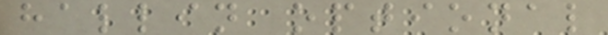hallin optional
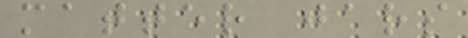matter jars
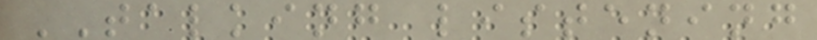TALKING listening
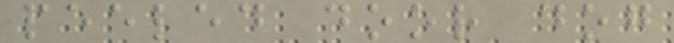peeled door dog
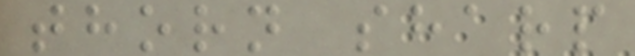thorn sharp
